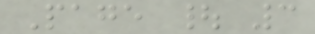Page | 3
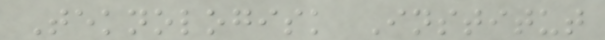Teknologisk Institut
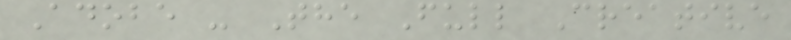Adobe - The Full Creative
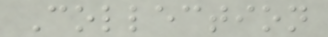Collection
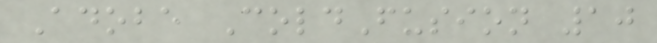Adobe ColdFusion 10
